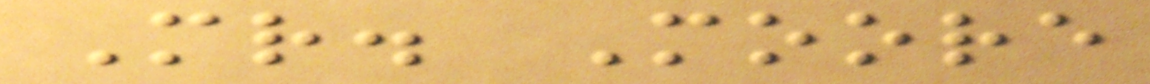Mr. Moore
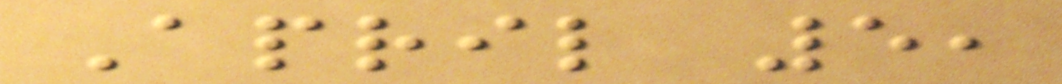April 5,
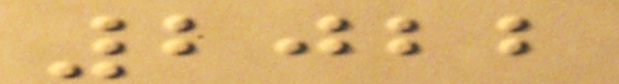2022
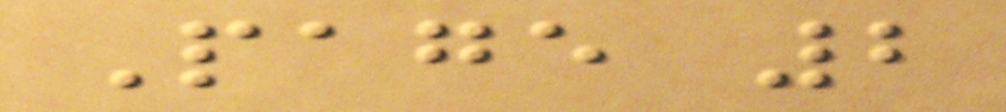Page 2
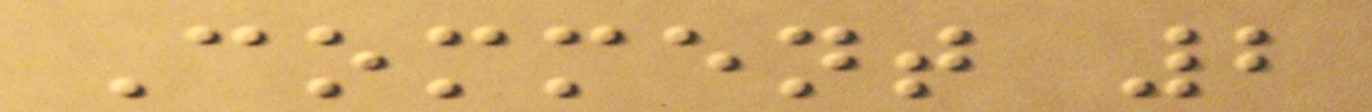Comment 2
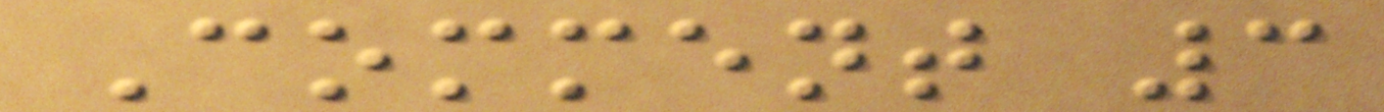Comment 3
